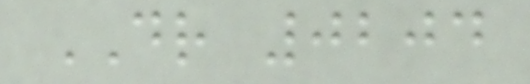DR 0204
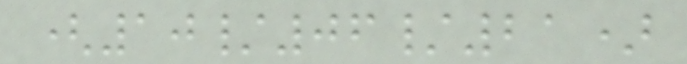(10/06/21)
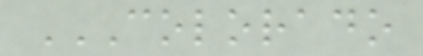COLORADO
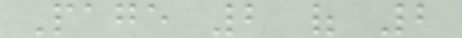Page 2 of 2
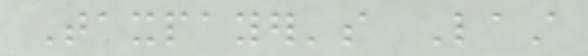Taxpayer's Last
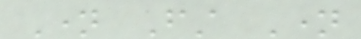Name First Name
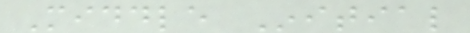Middle Initial
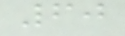60
